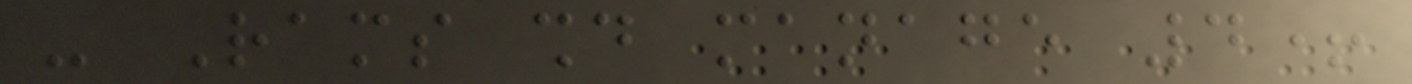- Rams should manage 4+
